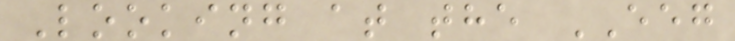Looking at the EEG
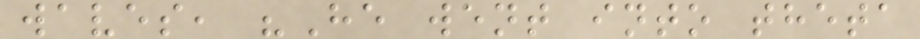waves, "He went into theta
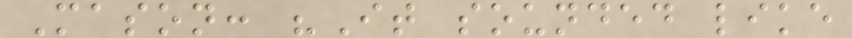Mason: "It sounded like
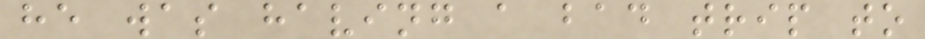he was having a bad trip to
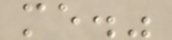me."
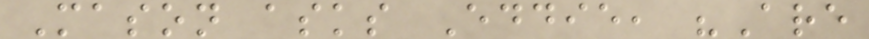Mason asks Eddie, "Are
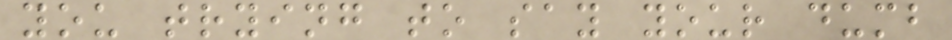you trying to say your dumb
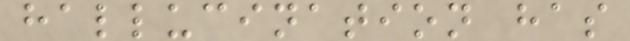hallucination has
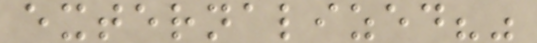externalized?"
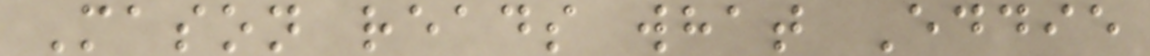Mason reads what Eddie
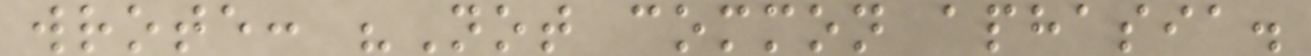wrote: "Not common aphasia.
